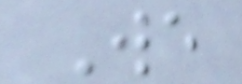We
